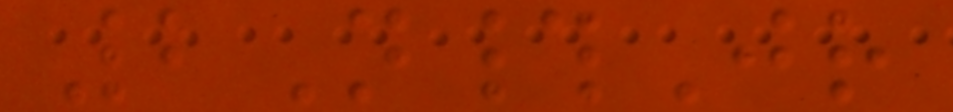2N#Jr
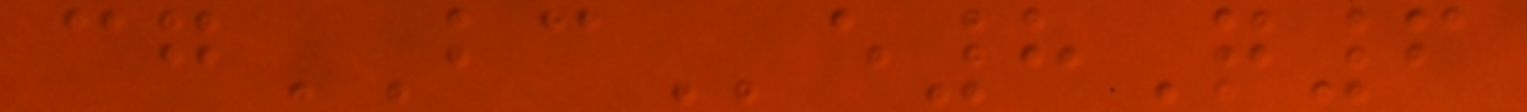cgBCe8Q6
